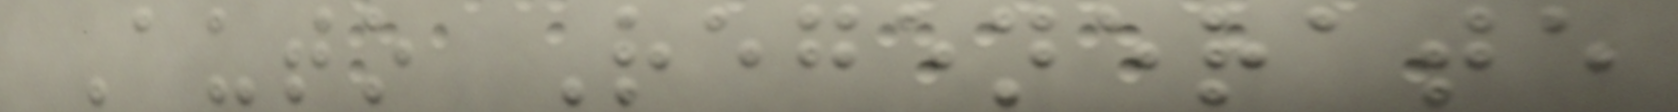Auto Regenerate
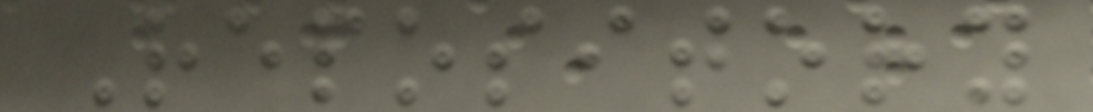Repository
